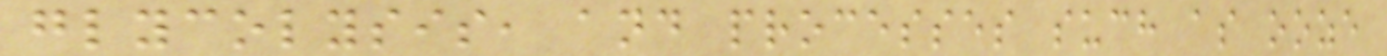glycolysis, and processes such as ooze
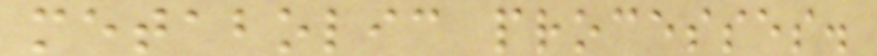metabolic processes.
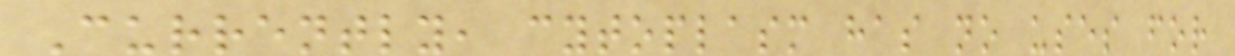Currently, cytoplasm has no uses for
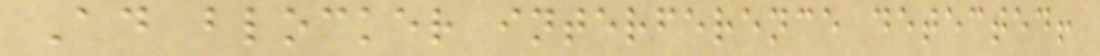Ad blocker interference detected!
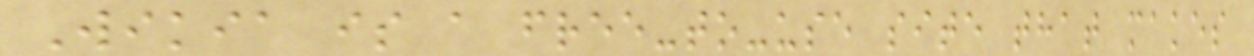Wikia is a free-to-use site that makes
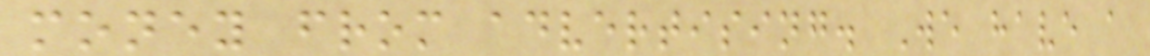money from advertising. We have a
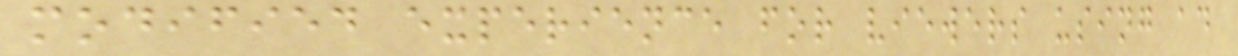modified experience for viewers using ad
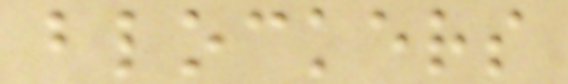blockers
